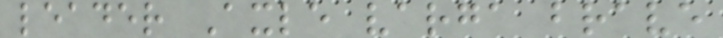leader Axle varga brave
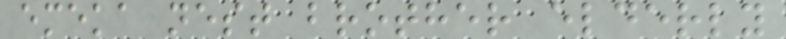emeka nest brother elderly
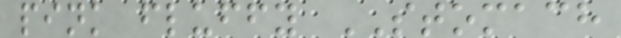pink fluffy STOMACH
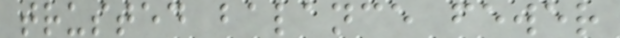trusted balance fewer
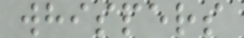whispers
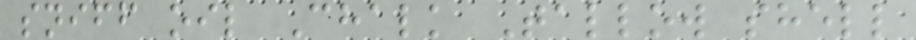sniff oil Chalk Tallow shell
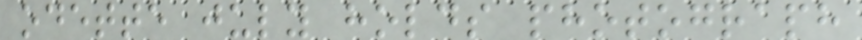odette july holds photograph
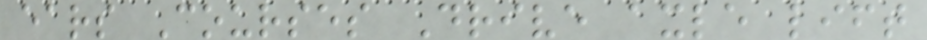ears Courses Drive axle lift
